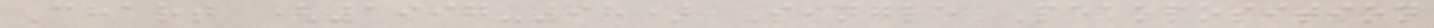Chart (1997-98) Single Peakposition
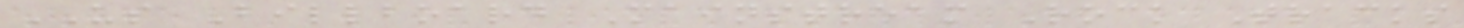US Billboard Mainstream Rock Tracks
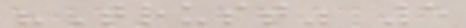"Trust" 5
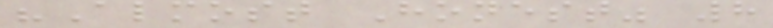"Almost Honest" 8
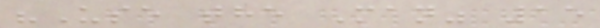"Use the Man" 15
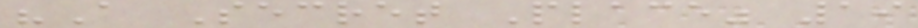"A Secret Place" 19
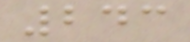243
